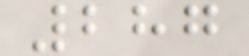287
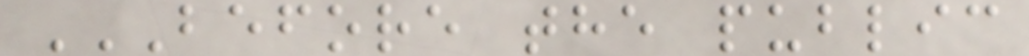BEFORE THE PUBLIC
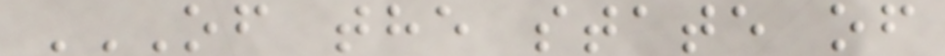OF THE STATE OF
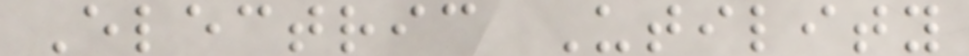Electric Utility
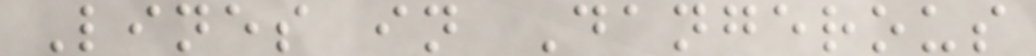Lines in Dangerous
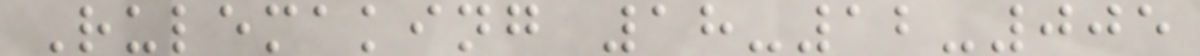Rulemaking 18-12-005
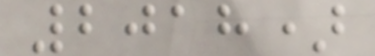2018)
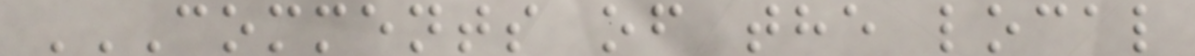COMMENTS OF THE LOCAL
